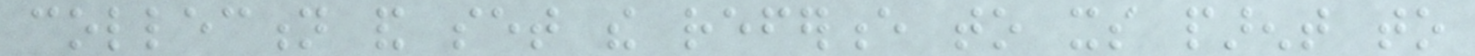collection and set the reference to its parent to
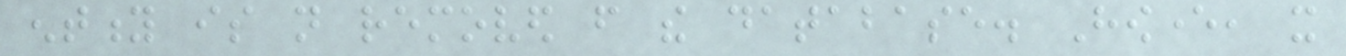entity is not removed from the database. However, it
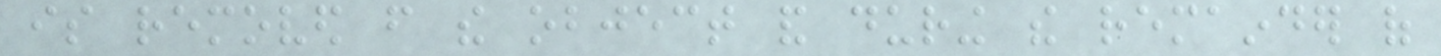is removed from the object and during the remainder of
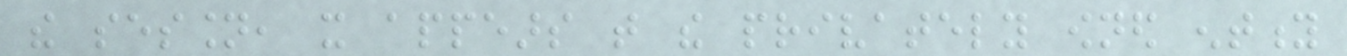the session, it appears that the privately owned entity
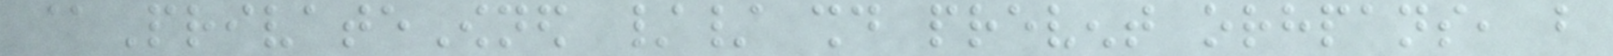@PrivateOwned // should prevent orhpans, but
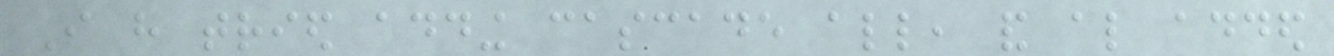I have tried adding cascade all, and also added
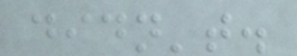didn't.
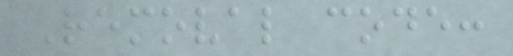Removal code:
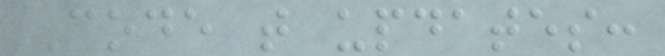Code that updates:
